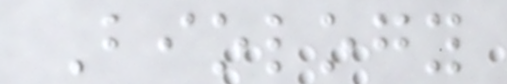Biology
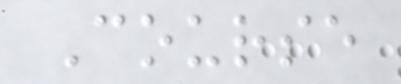Course
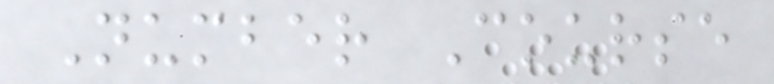Number Course
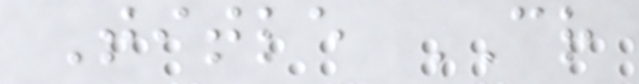Title CR
